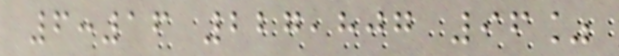6:16 227,807 96%
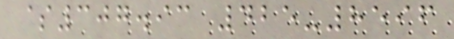$307.93 425-8596
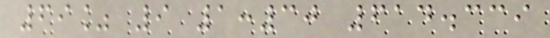69% 9 1:30 614.339
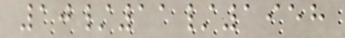10/11/1958
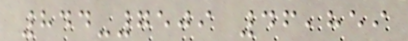844-7509 46,859
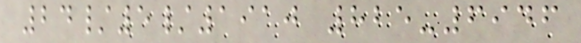24/5/1910 825-6946
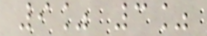9% 3%
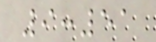9:51
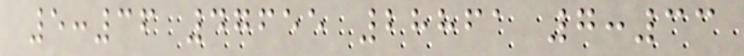5:36 47655 28861 7:33
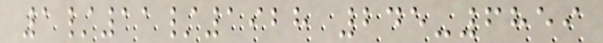1/11/1928 245-6859
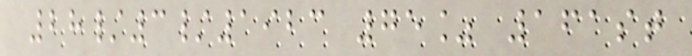28/3/1923 75% 161st
